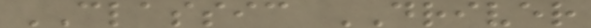CLASSIC DRIVER
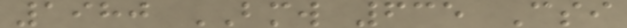1980 BMW 635 Csi
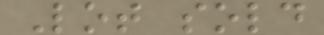Lot sold
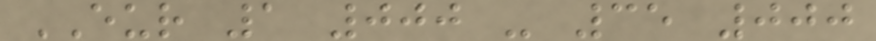EUR 1 000 - 35 000
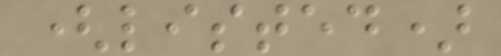(listed)
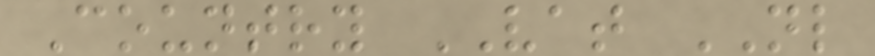Country VAT NL
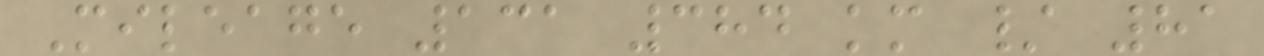Mileage 131 384 km / 81
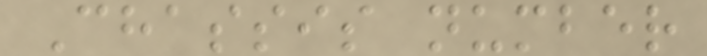Chassis number
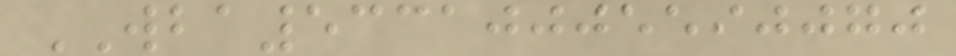WBA53310005590070
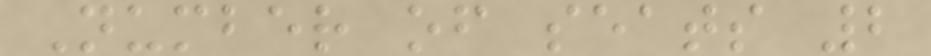Number of seats 2
